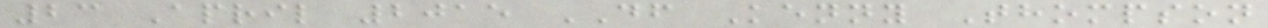23 April 2015 DF Kenny Thompson
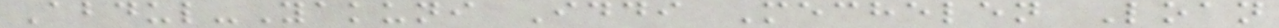Abdul-Yakuni Iddi Mechelen Loan
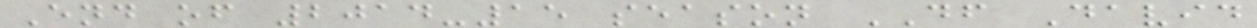End of 2014-15 season DF David
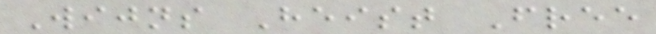Wijns Heist Free
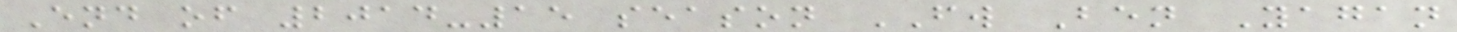End of 2014-15 season FW Ben Yagan
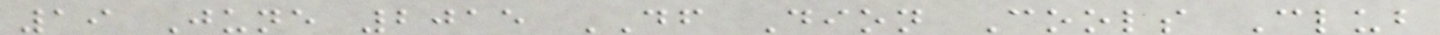19 June 2015 DF Dion Cools Club
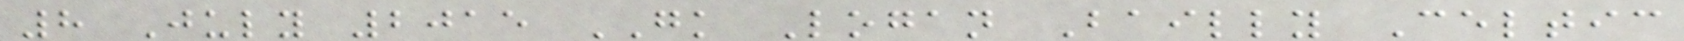8 July 2015 GK Logan Bailly Celtic
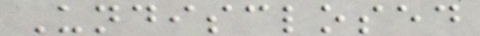Undisclosed
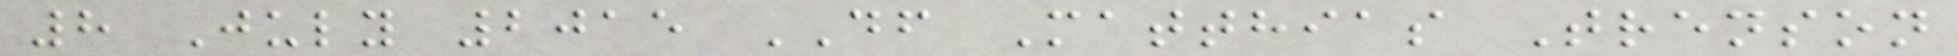8 July 2015 DF Matthias Trenson
